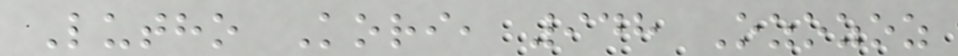Lutho Kori, 948 Ozozoz
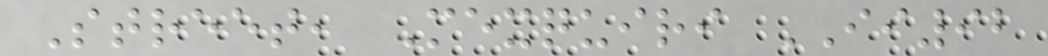Street, Mexquiri II92
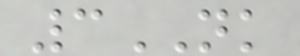3NK
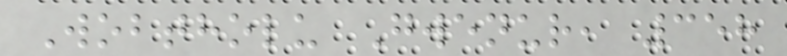Wobtholu Gwenur, 358
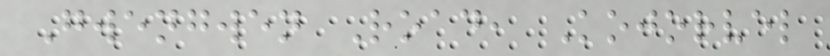Gwengwen Road, Kojorvel
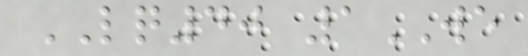LQ40 1WE
